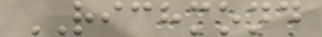RICHMOND
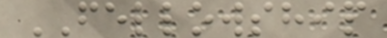FELLOWSHIP
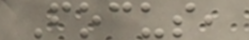Focus,
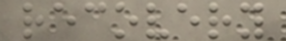recovery
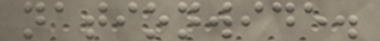nationwide.
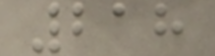218
